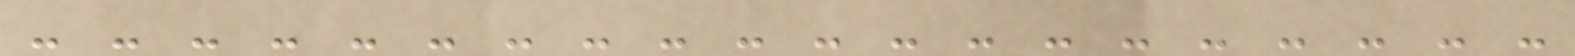- - - - - - - - - - - - - - - - - - - -
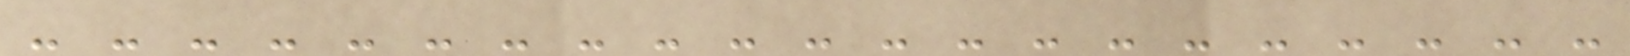- - - - - - - - - - - - - - - - - - - - -
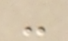-
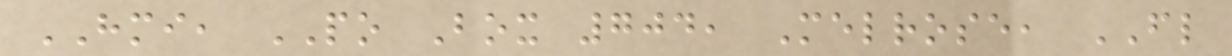HMI, PO Box 704, Melrose, FL
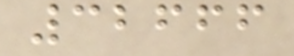32666
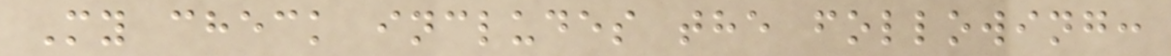My check includes the following:
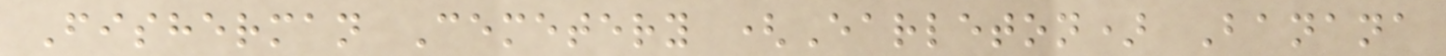Fisherman Cemetery (Earleton) Banana
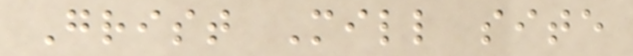Grist Mill site
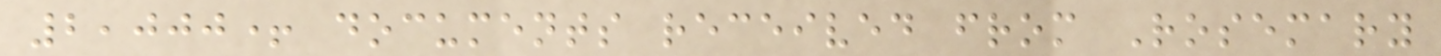2,000+ documents received from Rosemary
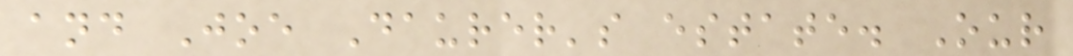and Joe Daurer's estate. Our
